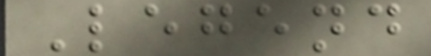Legend
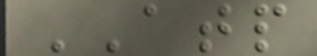ATP
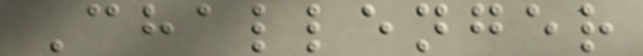Challenger
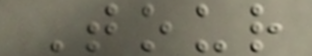Tour
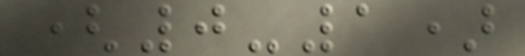(0-1)
